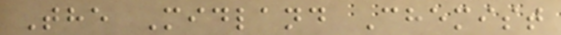The Midland Chemist
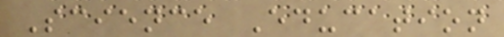Science Education
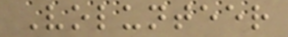Volunteer
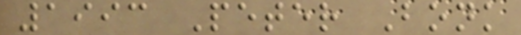1993 Peter Bonk
